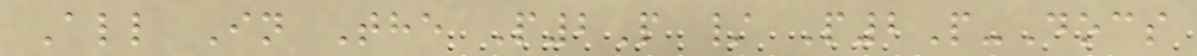All In The P2P / P2P-Docs
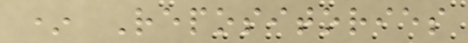* Repositories
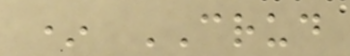* CRUD
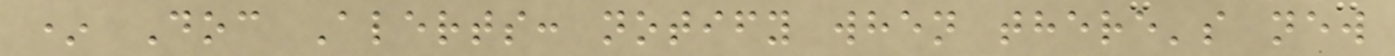* Doc Alerts: notify when there's new
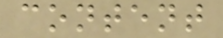content
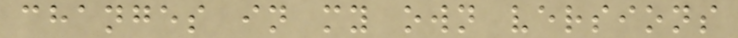changes in my own versions
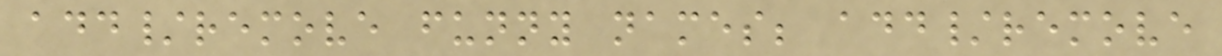add/remove funny names; add/remove
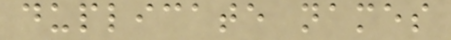duplicate names
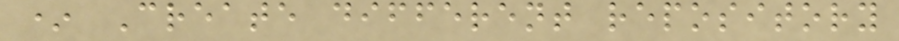* Create different repository
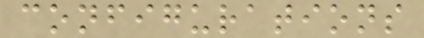configurations
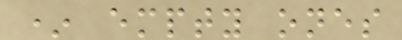* empty ones
